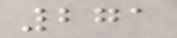271
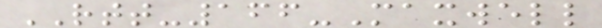RTT-166-Maxwell
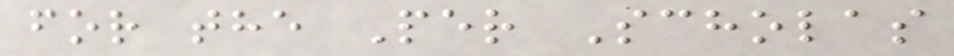for the Per Scholas
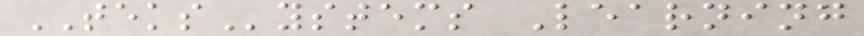TEKSystems Learning
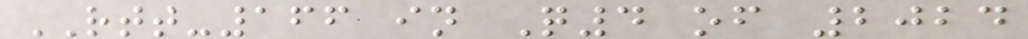RTT-166 in Q4 of 2024
